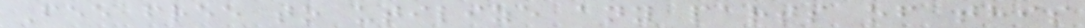Fee free to utilize any parts of this
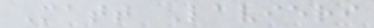Matt Lavieri
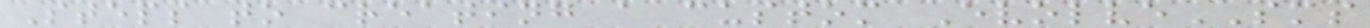Steps to creating a custom EvolveSMS
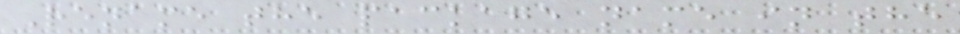Rename the package name in the
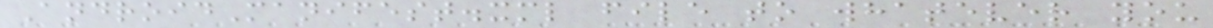AndroidManifest.xml file to whatever you
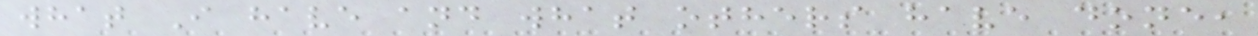what I have and what others have done,
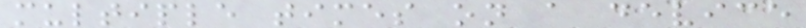multiple times on a device
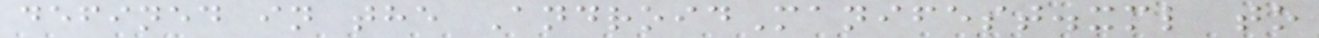defined in the AndroidManifest.xml to
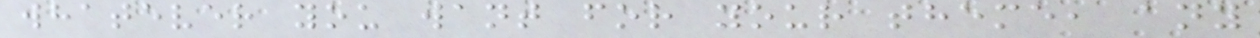whatever you want for your theme, any
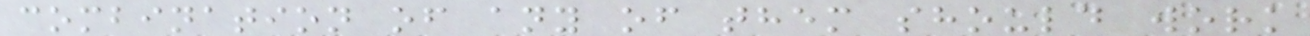combination of any of them should work
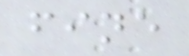fine
